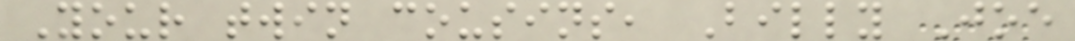Your twin cousins, Billy Joe
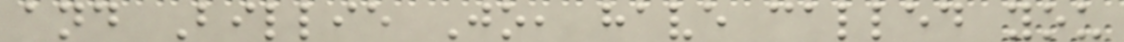and Billie Jo, have called you
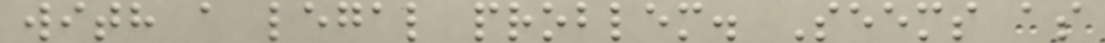with a legal problem. Seems as
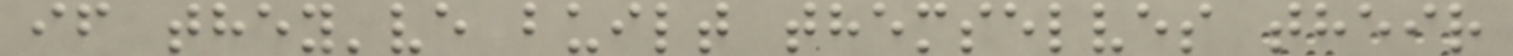if they've built themselves their
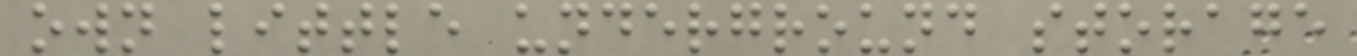own little underground storage
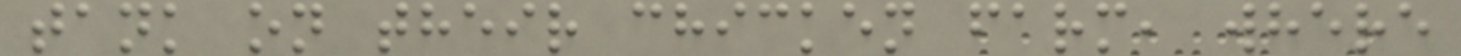tank on their chicken farm, where
